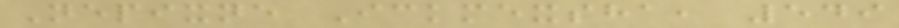Nepixne Ickmexsha, 549
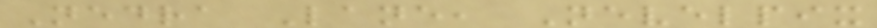Nedra Lane, Nevelpix
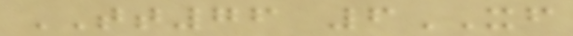TT76 6XF
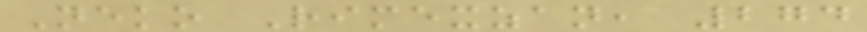Neko Rimexzan, 274
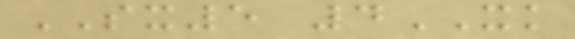SX5 4XK
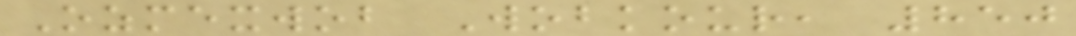Ozmexwob Wobkour, 850
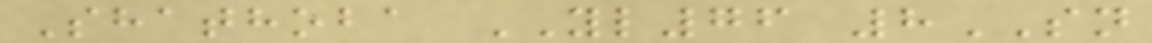Shathoba YL76 8SN
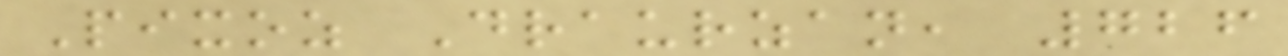Pixoz Draurzan, 726
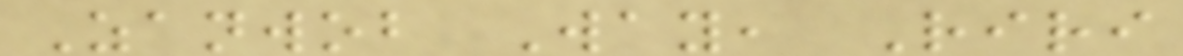Zanwob Way, Riri
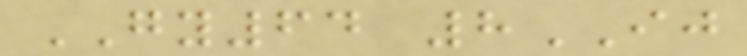GY64 8IJ
